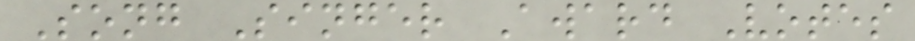Song Singer Award Votes
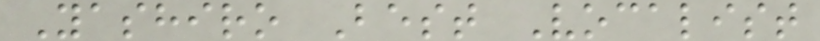Yashiro Best Vocalist
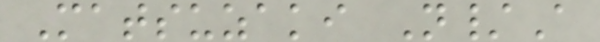Matsuzaki N/A
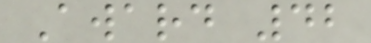Award 42
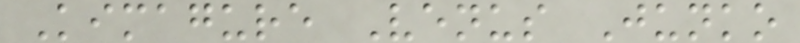Kimagure Venus Junko
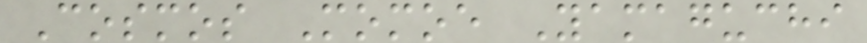Cosmos Momoe Yamaguchi
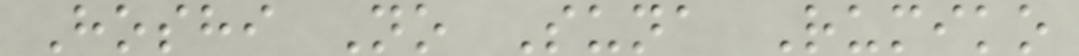Hoshi No Suna Rumiko
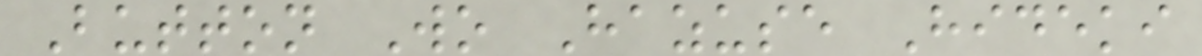Button Wo Hazuse Hideki
